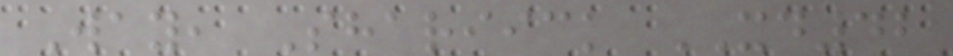Way, Shariick XD42
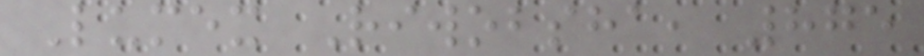Lumex Riwobsha, 875
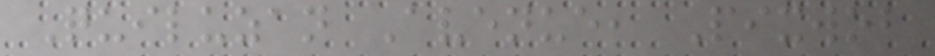Quiluzan Avenue, Pixwob
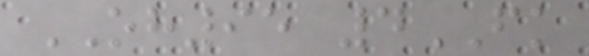OH95 4FK
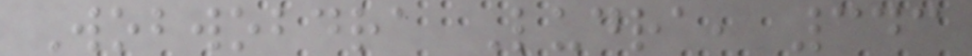Wobwobdra Ludra, 343
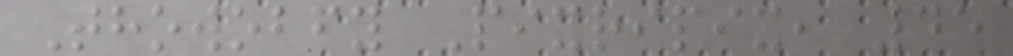Thowobfy Pixripix, 45
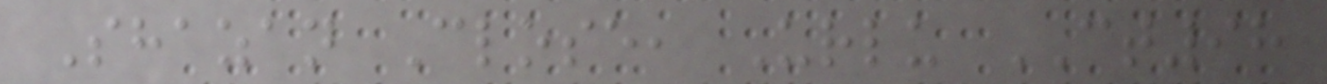Shazan Close, Urlu CT98
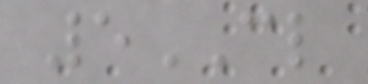5CL
